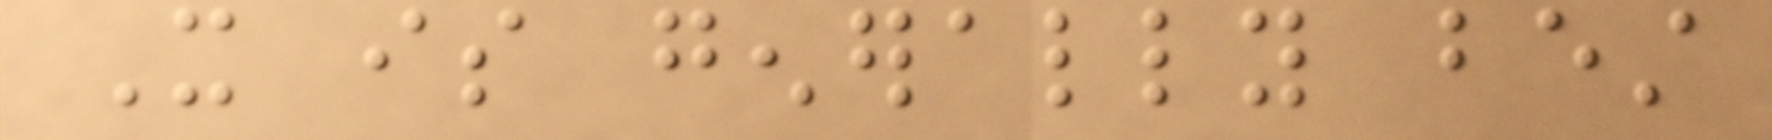It is generally best
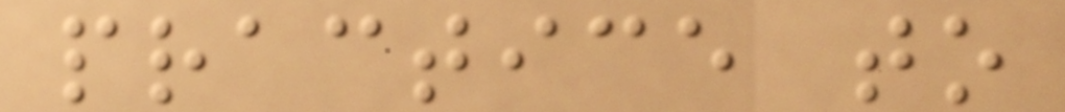practice to
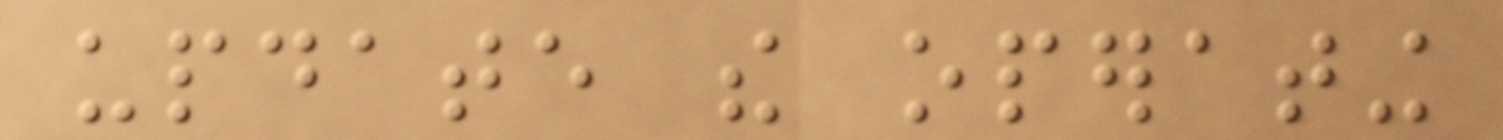update the operating
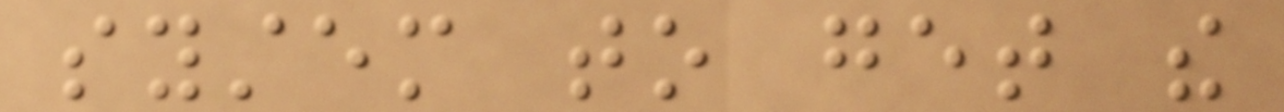system to get the
